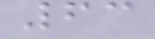63
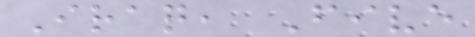Iraq, Five
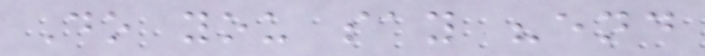Do you say "end
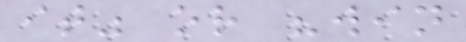it" or "win
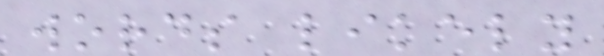words likely
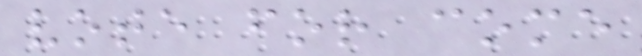vote for come
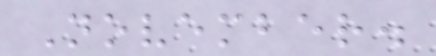November.
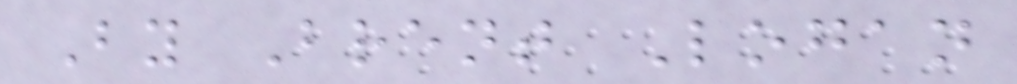By Brent Logan
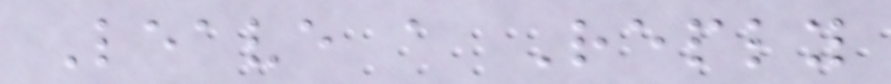Leave a Reply
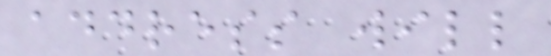address will
